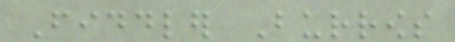Fiddler Burrows
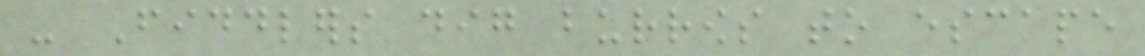- Fiddlers dig burrows to escape
